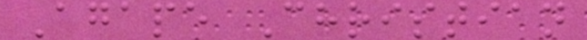Agape Christian
